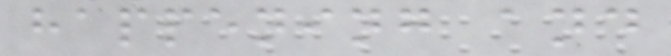happening and
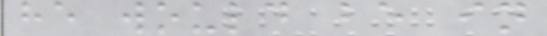he would be in
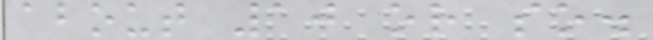about 10 or so.
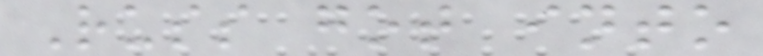Russ got into
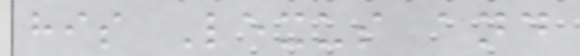his Lexus and
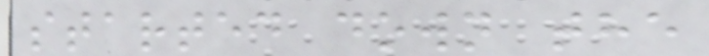started down the
